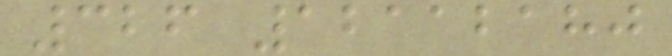326 12112180
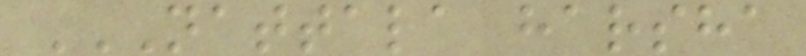NATTALA HARSHA
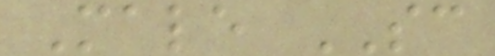Male SC
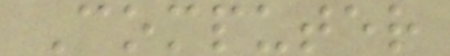Computer
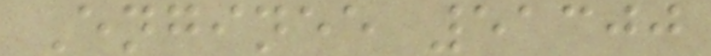Enginee 51300
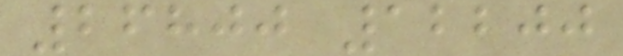26800 12200
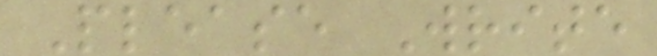Please Write
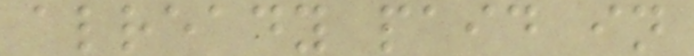already paid in
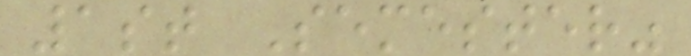1st Semester"
